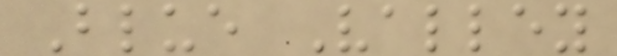Blue Valley
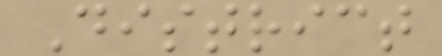District
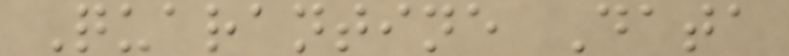Quarantine Data
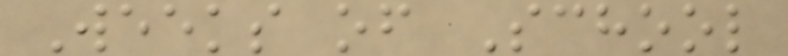Weeks of School
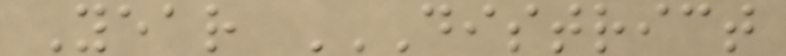Year DISTRICT
